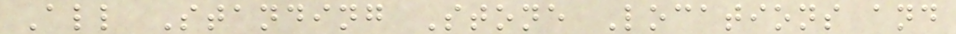All Standing Stone Locations and
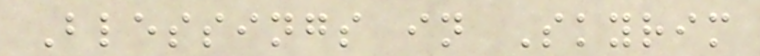Blessings in Skyrim
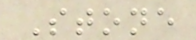Stone
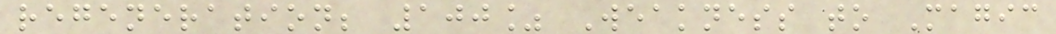regeneration; 100% Weakness to Magic
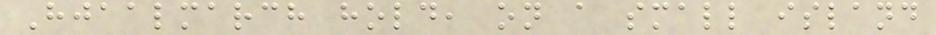Hjaalmarch hold, on a small island
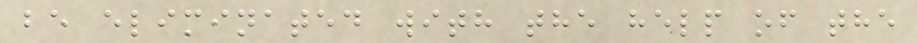be eliminated with the help of the
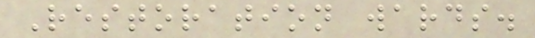Restoration wards.
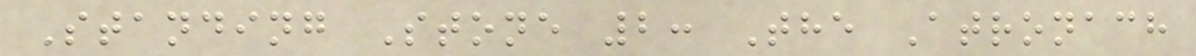Standing Stone 2: The Atronach
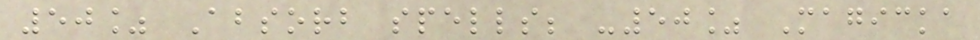50% Absorb spells; -50% Magicka
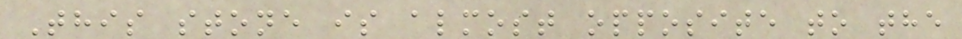This stone is almost opposite to the
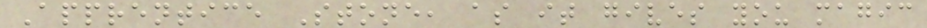Apprentice Stone, as it gives you magic
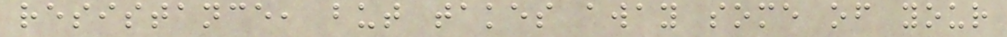resistance, but takes away some of your
